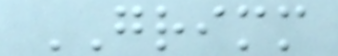GRIMM
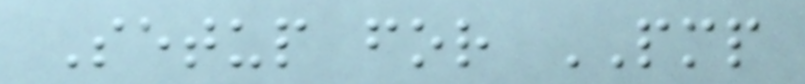Setup for PMP
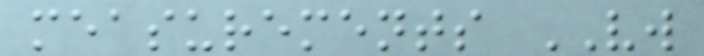measurements VW
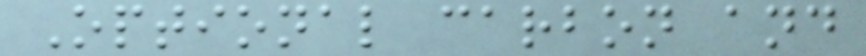Optional carbon and
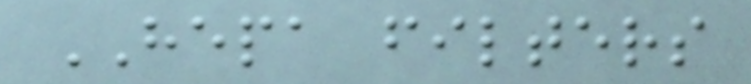HEPA filters
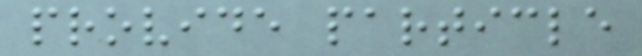provide particle
